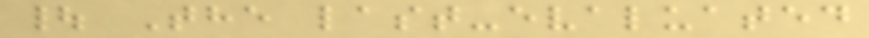| The last-evaluated
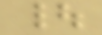|
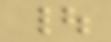|
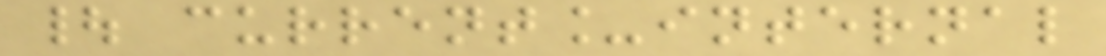| current_internal
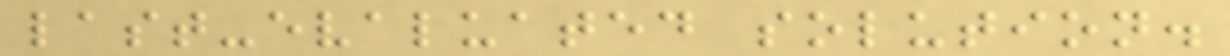last-evaluated solution.
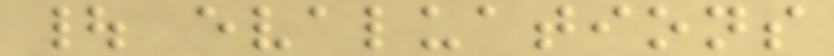| evaluations
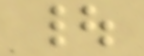|
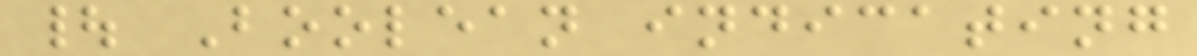| Boolean indicating
